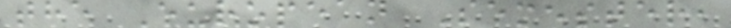the European Semester,
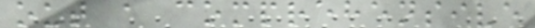out a comprehensive
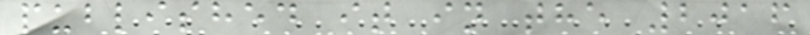published it in the 2016
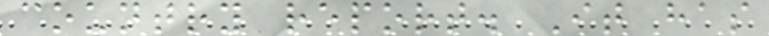country report. It has
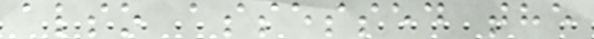also assessed the
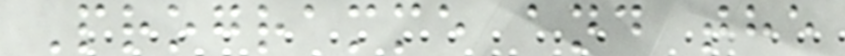Programme and the
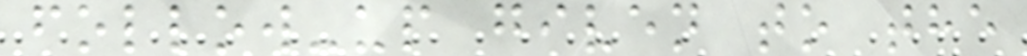follow-up given to the
